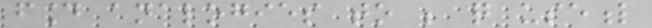found analogies to be quite useful
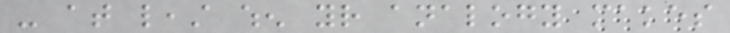- at least when your analogy makes
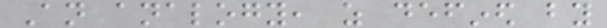An analogy, as defined by
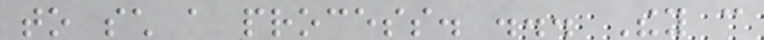to such a process. ... They can
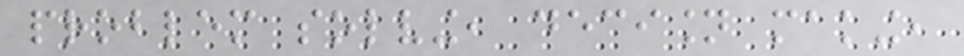problem solving, decision making,
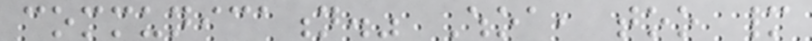communication." Whoa, too many
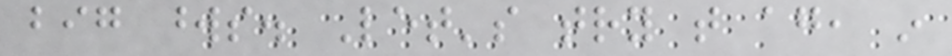big words. Let's try that again, in
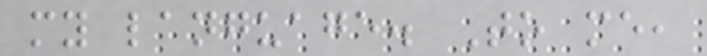my language. To me,
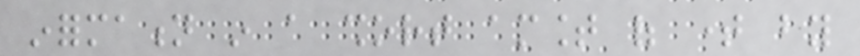information in a short amount of time by
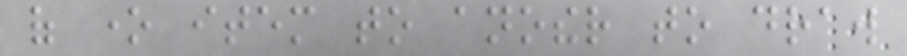of one item to another to draw
